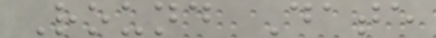Round Date
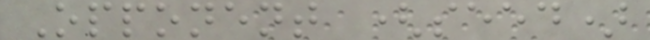Opponent (seed)
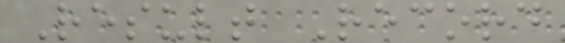Result Record
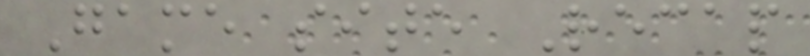Game site Recap
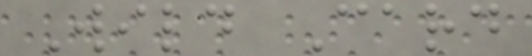Wild Card
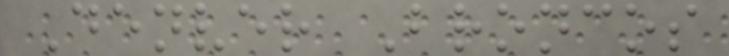Denver Broncos
